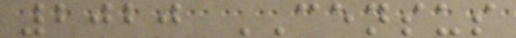2020 CENSUS
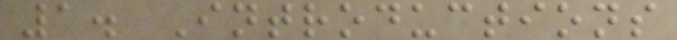1. Introductions
